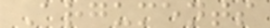Arguments
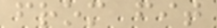from fit
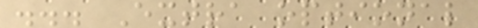... Extra optional
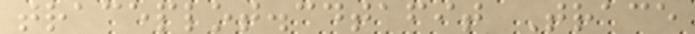traceplot.cdtafit Trace
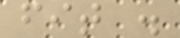fit .
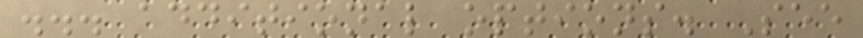... additional options. See
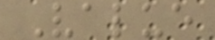Value
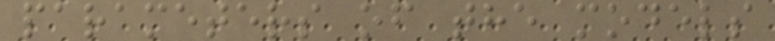parameters of the models
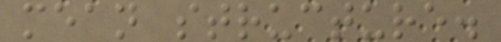mean structure.
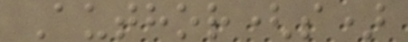Author(s)
